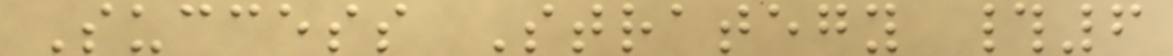Success Strategy #6
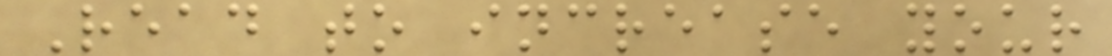Read to increase your
